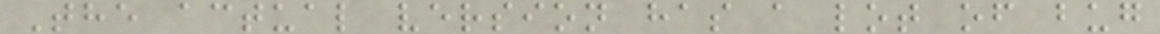The actual version has a lot of bug
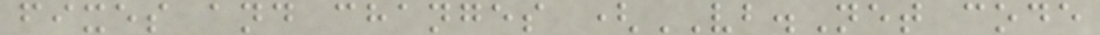fixes and changes (VB.Net code
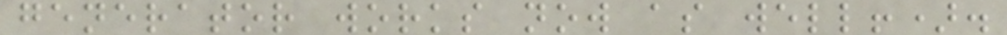generator works now as well!).
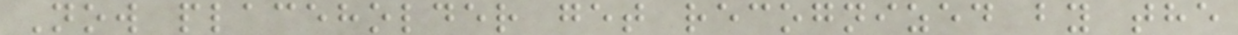Now placeholder get recognized by the
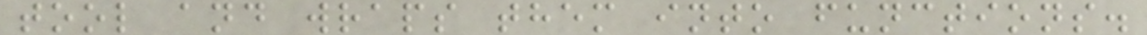tool and wraps them into functions.
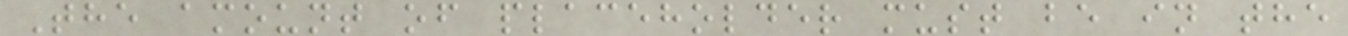The amount of placeholder must be in the
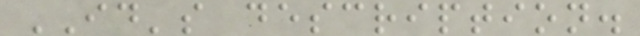ID's description.
